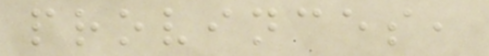provinces,
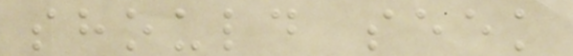should seek
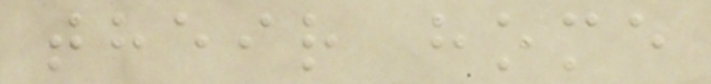their home
